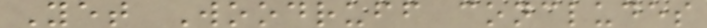Yet Woodruff concludes
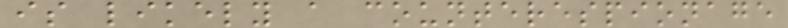is likely a counterespionage
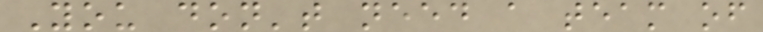You don't need a team of
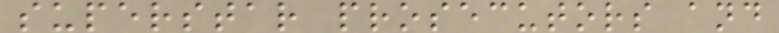superstar prosecutors and
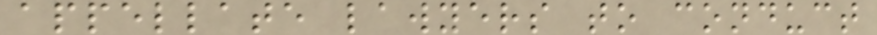appellate lawyers to conduct
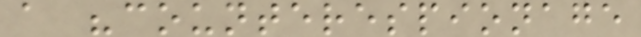a "counterespionage
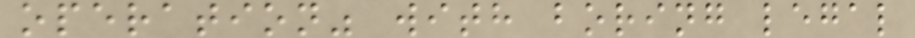operation" with boring legal
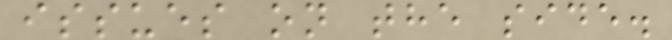issues on the side.
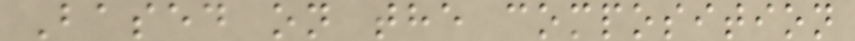Based on the composition
